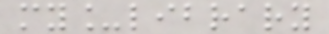my_library
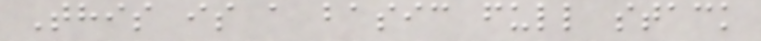This is a basic full stack
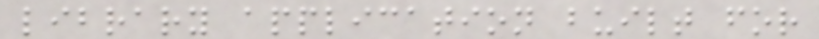library application built for
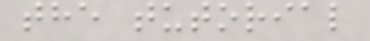the tutorial
